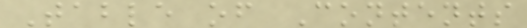Table of Contents
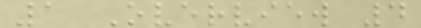1 Overview 4
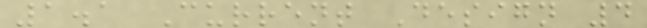1.1 Current Design 4
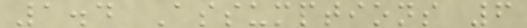1.4 Assumptions 6
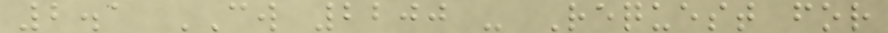2.1 CW 2200 - Request for
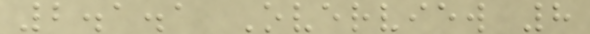2.1.1 Overview 8
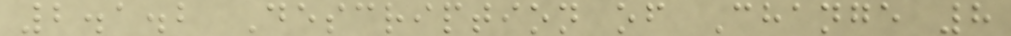2.1.2 Description of Change 8
